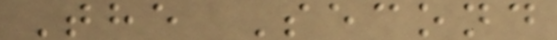The Second
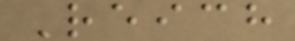Reich
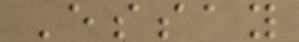Essay
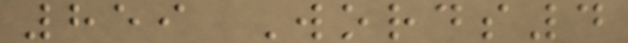859 Words4
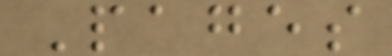Pages
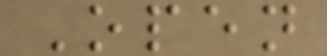Open
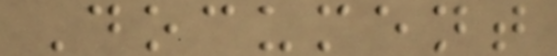Document
